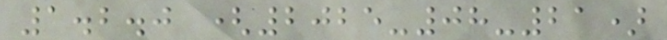1.2.0 (2025-08-21)
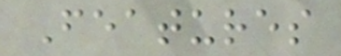Features
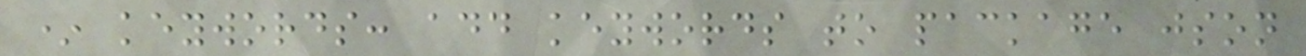* keywords: add keywords to package json
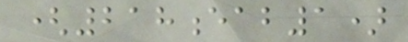(218eab1)
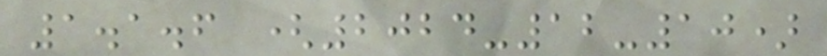1.1.6 (2024-12-10)
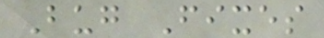Bug Fixes
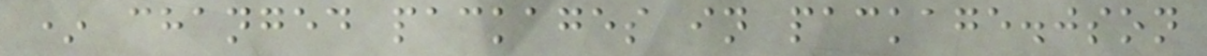* changed packages in package.json
